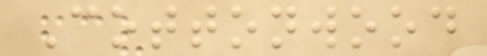Cottonwood
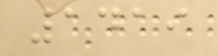1419
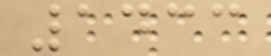1433
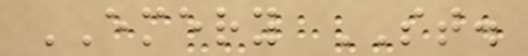EMERY ST.
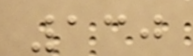130
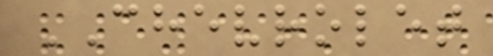CHEVROLET
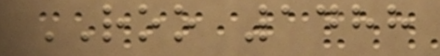ROO 1488
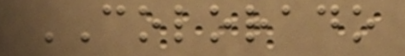COLORADO
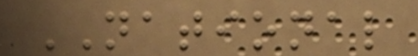NATIONAL
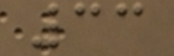33
